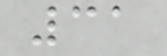31
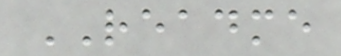README
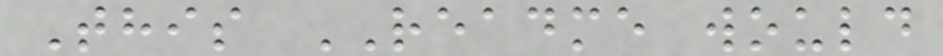This README would
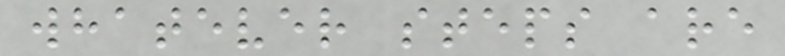whatever steps are
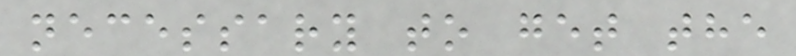necessary to get the
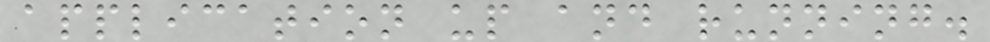application up and running.
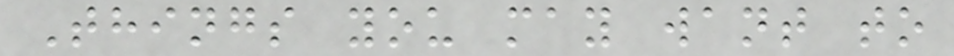Things you may want to
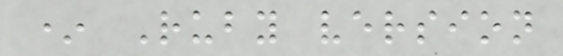* Ruby version
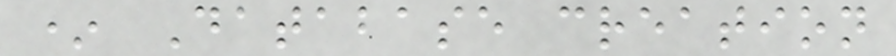* Database creation
